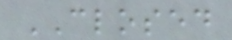CLOSED
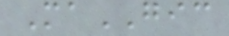MaGIC
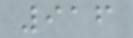916
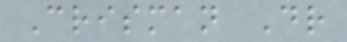Crisman Dr
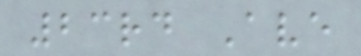23rd Ave
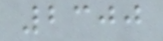2300
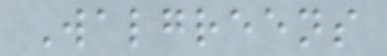Walgreens
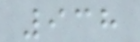938
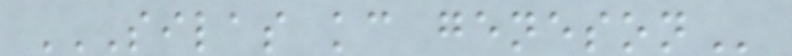SILAS KC GENESON
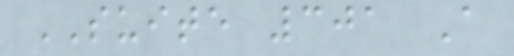SUITE 301 A
